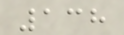138
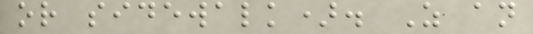or sidewalk). As an
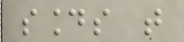sounds that
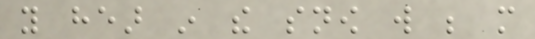you hear in the snow will be more
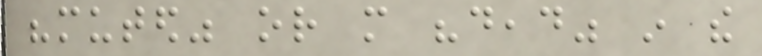"muted" or more "dead" in the
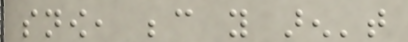snow, because you aren't
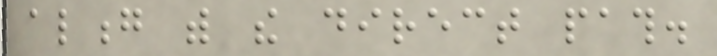along with the direct path.
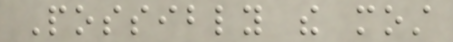Possibly the most
